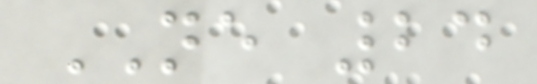NE 24
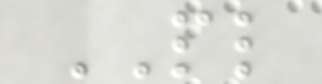PL
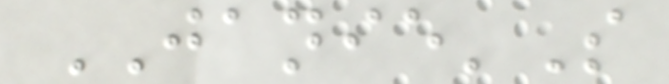JANIE'S
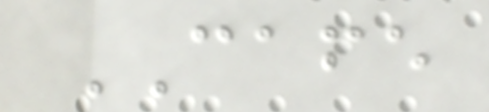CAFE
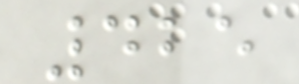425
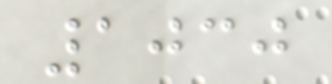1030
